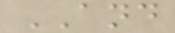AND
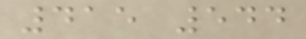415 544
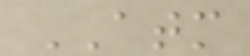ATM
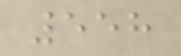558
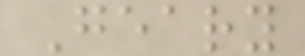Geary
